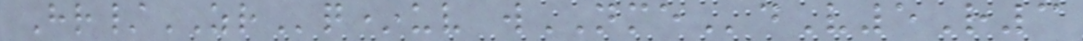Hr/ZRq*uv wNMEdV5R3
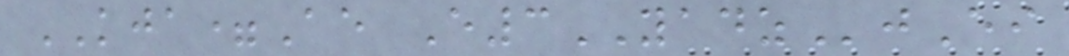KJA=Ae E3YADZjEi
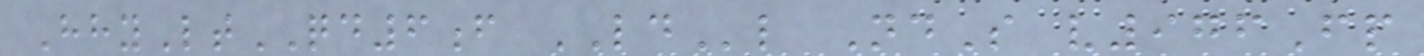HhyLtQD6f LDl NdS v976Fp
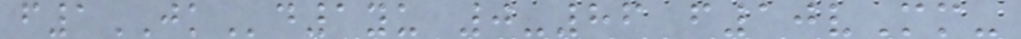f1JKd1yu 0-86 f10vMm-
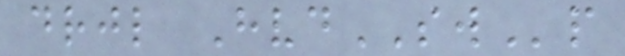drjl HvdSWp
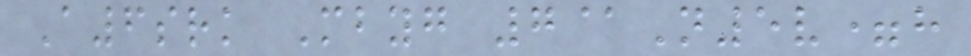A6srk Mbyg 7@N5v=h
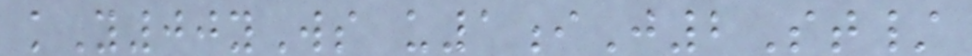kY00yWs u1iJ2St/
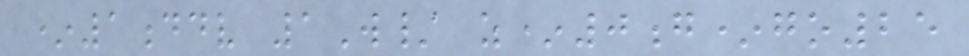*1ddv 1W/ z*0g*go25
